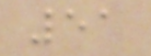51
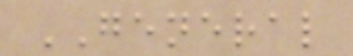GENERAL
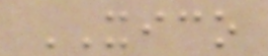XICO
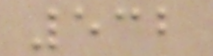532
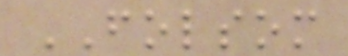FOLSOM
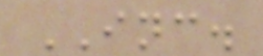INC.
